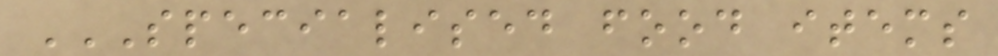SPECIALISED FOOD ITEMS
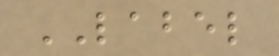LABEL
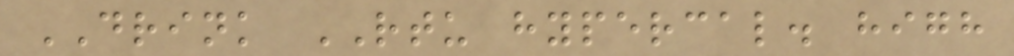DRINK RTU hypercal. high
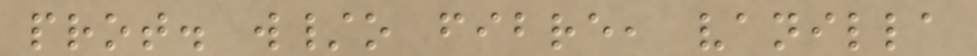prot. w/o fibre, vanilla
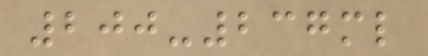200-237ml
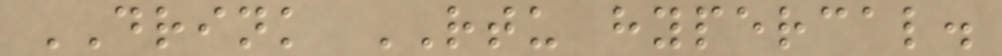DRINK RTU hypercal.
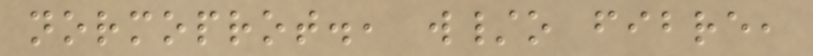normoprot., w/o fibre,
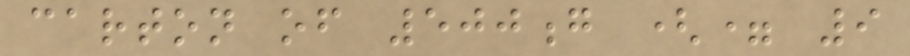carton of 500g (= 9
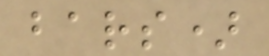bars)
